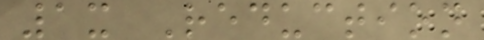1x Reduction
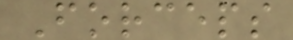Forceps
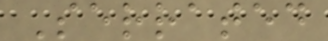Serrated
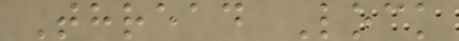Thread Lock
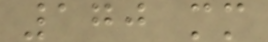170 mm
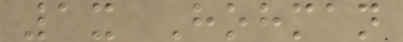1x Hohman
